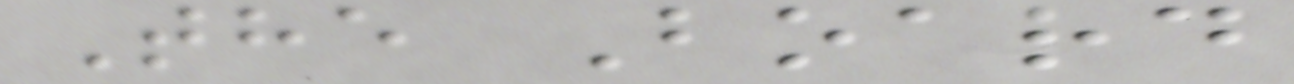The Board
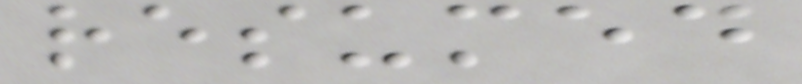resumed
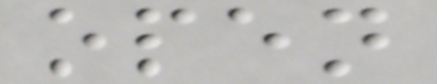open
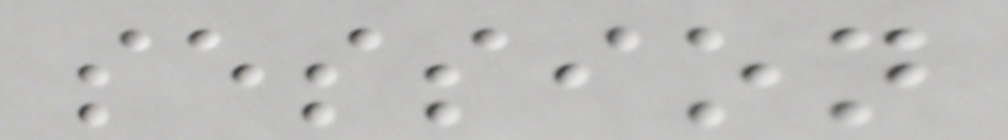session
